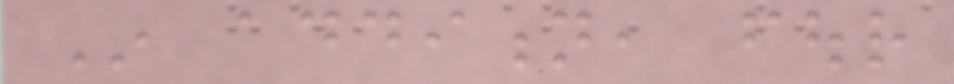In addition, four
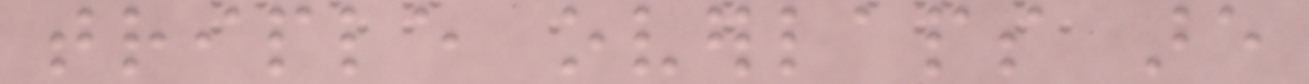triple overlaps are
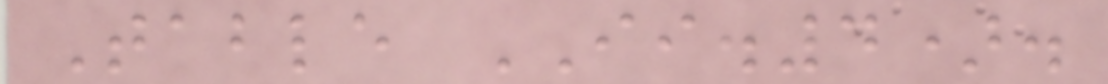Table II.4).
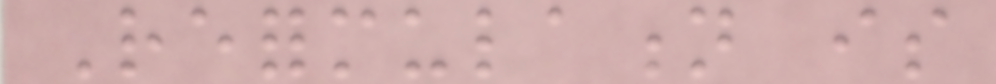Reformulation is
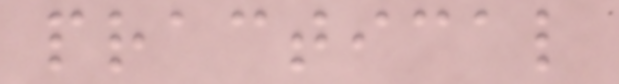practical
